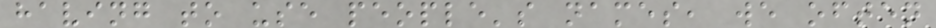having to use people's names, we often
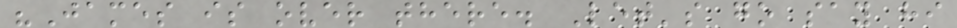"James is over there. Let's go say hi
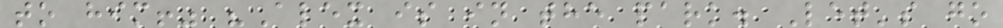to him!" "Alex is in the park. Let's go
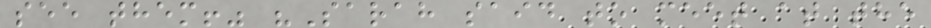see them!" "Sarah said to meet at the
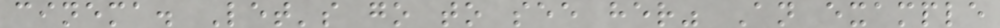cinema. Let's go to see her" An example
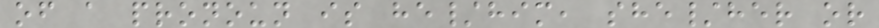of a pronoun is he/him, she/her or
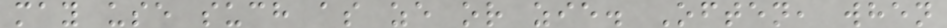may use such as ze or zie. Often, when
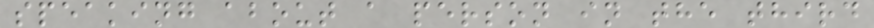speaking about a person in the third
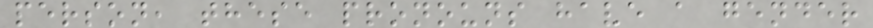person, these pronouns have a gender
